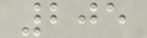205
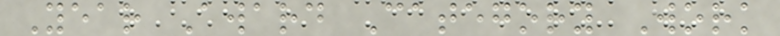Year Award Category Work
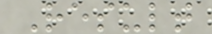Result
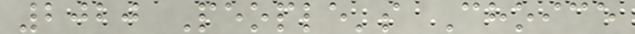2020 People's Choice
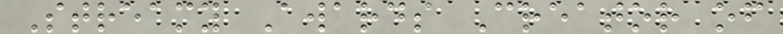Streamy Awards Creator of
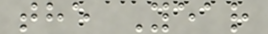the Year
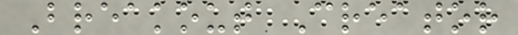Breakout Creator
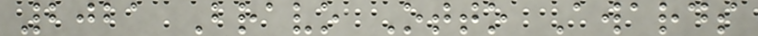2021 Bravo Otto Awards
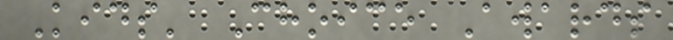Kids' Choice Awards
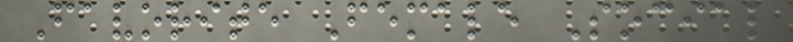Favorite Female Social
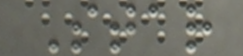Star
